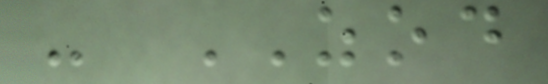- ZOD
